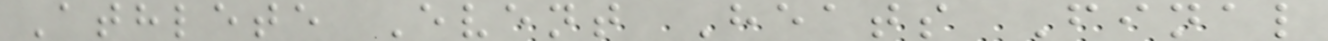Athlete Event Heats Final
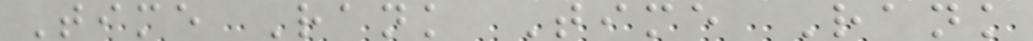Time Rank Time Rank
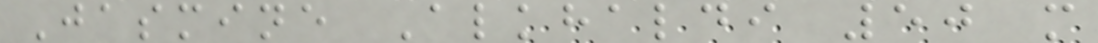Jasmine Alkhaldi 50 m
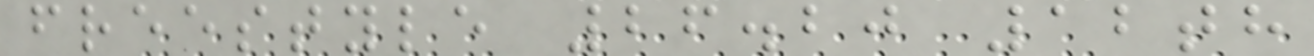freestyle 26.20 12th
